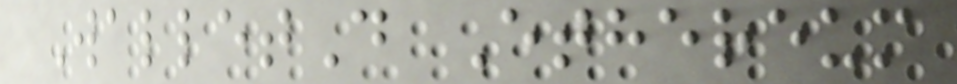WalletD Ethereum
